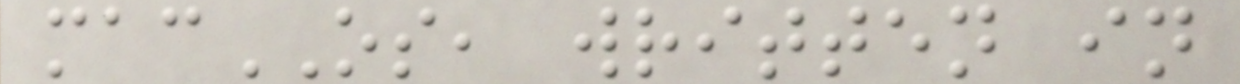macOS, written in
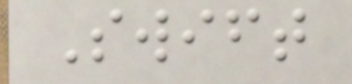Swift
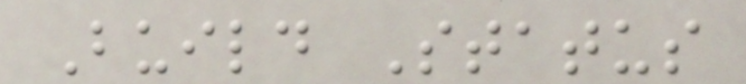Build Status
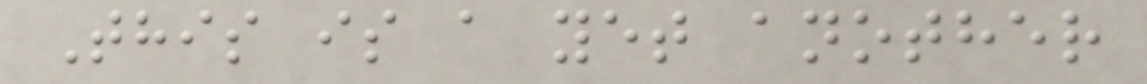This is a yet another
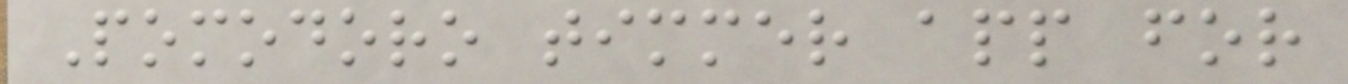Pomodoro timmer app for
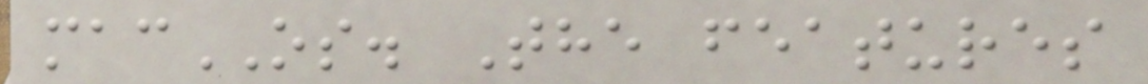macOS. The features
